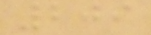209
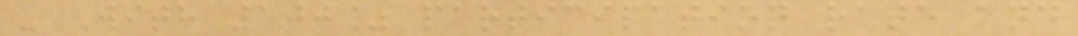- With 100% participation rate and
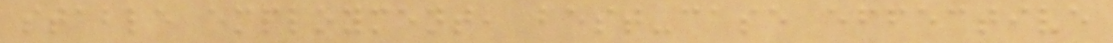stable employment, best-case effective
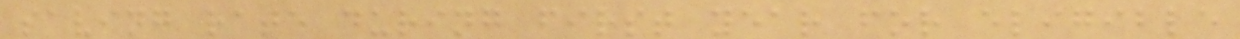saving rate during first year for eligible
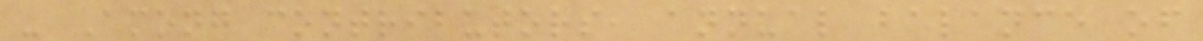- Among contributors, annual balance of
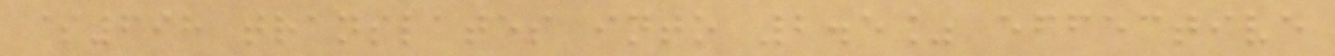$698 translates into 2.5% effective
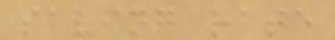saving rate
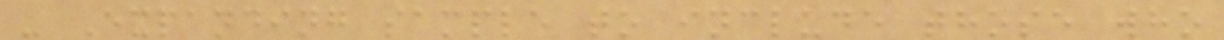- Expanding sample to include those who
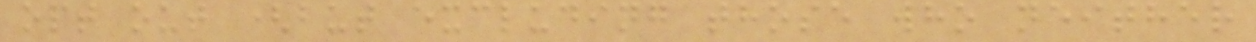opt out (but excluding those who neither
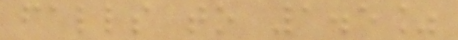falls to 1.5%
